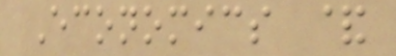Economics &
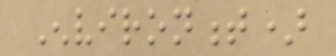Environment)
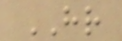HR
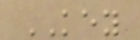KEY
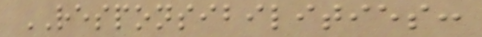RESPONSIBILITIES:
